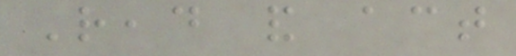Read and act
